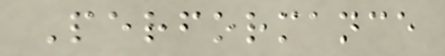Performance
